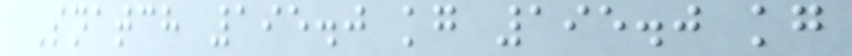Snatch 195.0 kg 195.0 kg
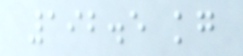192.5 kg
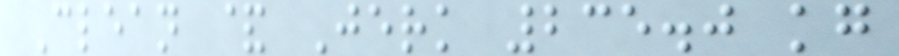Clean & Jerk 235.0 kg
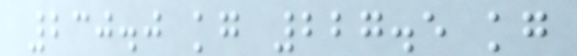230.0 kg 227.5 kg
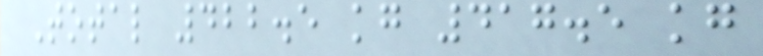Total 422.5 kg 417.5 kg
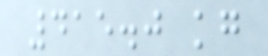415.0 kg
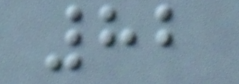82
